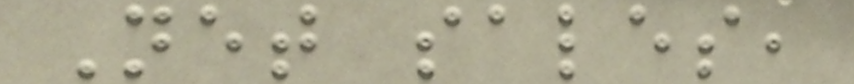Net sales,
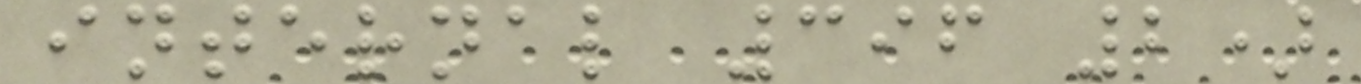internal 396 2)
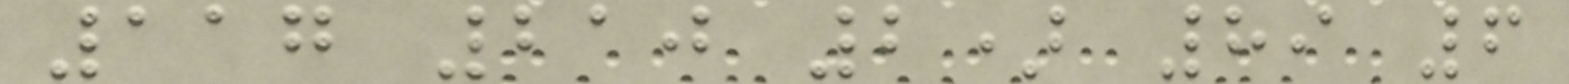117 210 2) 89 6
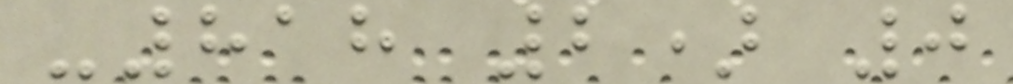-818 2) 0
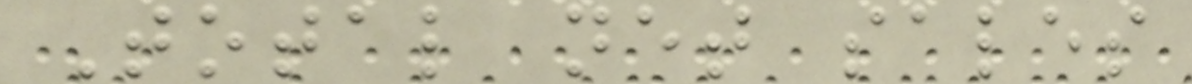Total net sales
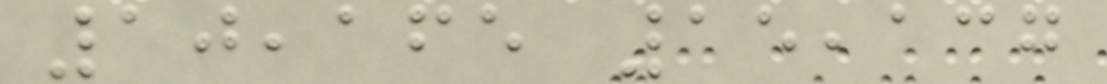10,165 15,137
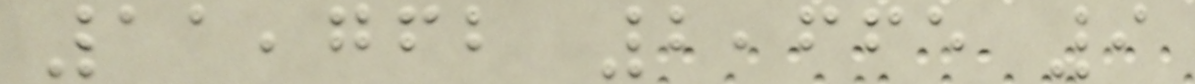11,762 2,665 9
